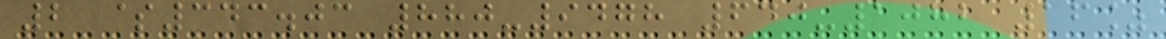2 $343.03 880-9478 640-1082 16%
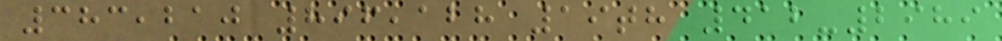383,210 896,128 19th 412-2989
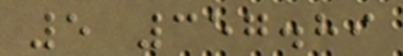5 357.89
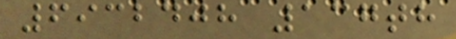6932408 137th
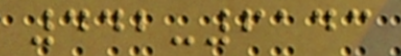442-6143
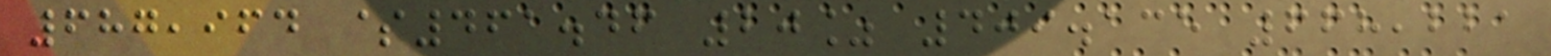687,964 $461.46 20% 409.135 668,221
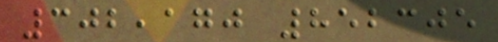302,170 852305
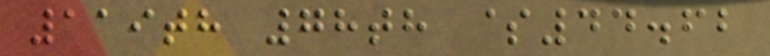119th 78th $44.62
